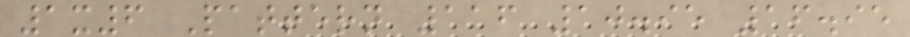1x6 Pattern 116 10.95 16.95
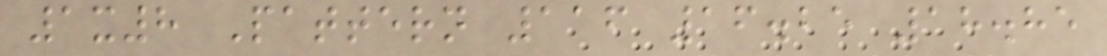1x8 Pattern 116 16.25 18.85
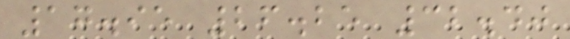17.95 26.25 32.40
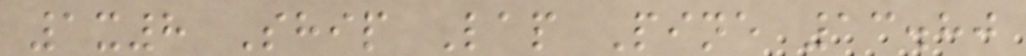1x8 Ship Lap Pine 13.80
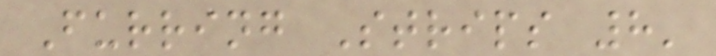Furring Strips 8'
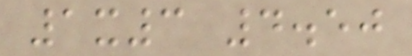1x3 4.50
